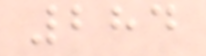284
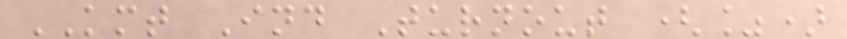KMT Ind Turnout (%)
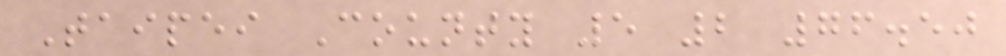Taipei County 5 2 76.50
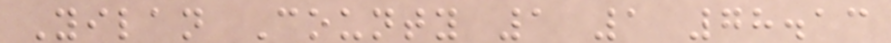Yilan County 1 1 78.13
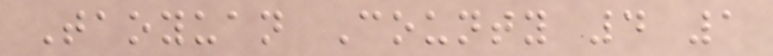Taoyuan County 4 1
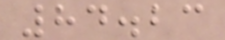84.23
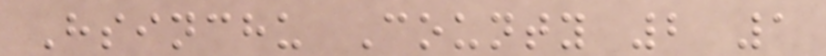Hsinchu County 2 1
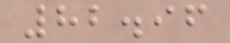82.96
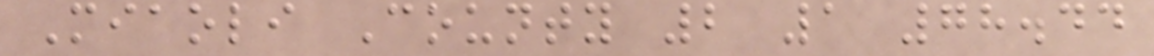Miaoli County 2 1 78.44
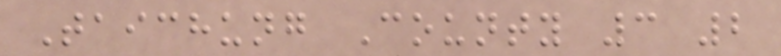Taichung County 3 2
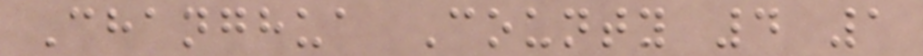Changhua County 4 1
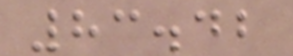83.42
